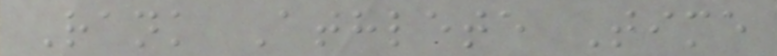Rank Athlete Time
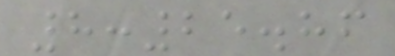8:25.86
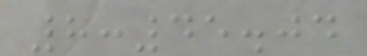8:45.04
